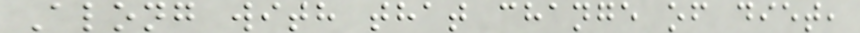Along with that change of diet,
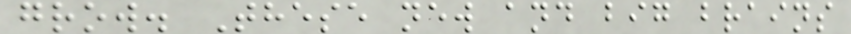grow. These new and big brains
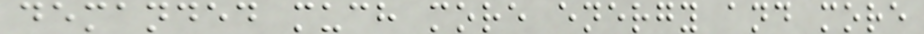demanded much more energy and more
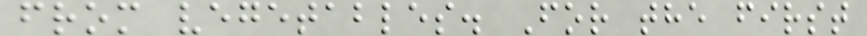from vegetables. For the first
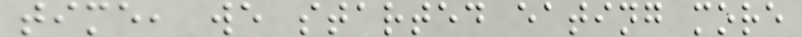time, we started eating more
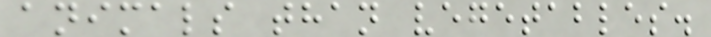animals than vegetables.
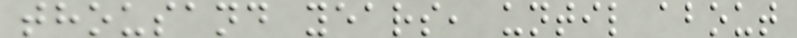thousand years, until about
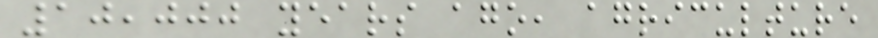10,000 years ago, agriculture
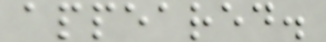appeared.
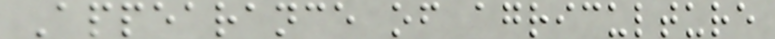Appearance of agriculture
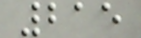215
